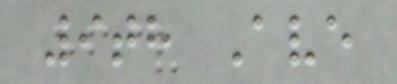9th Ave
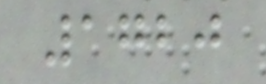1720
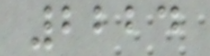2224
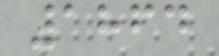1864
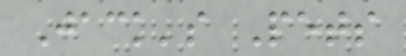Jack's Pets
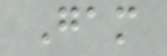Gam
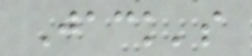Jack's
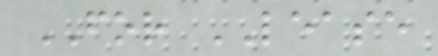FOR LEASE
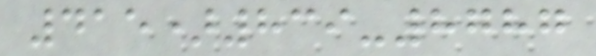415)839-8787
